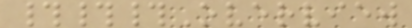###Overview
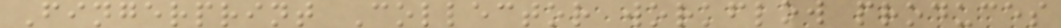Fingerprint Collector workflow produces
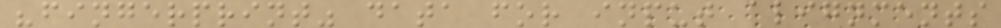"fingerprint" data for input alignments
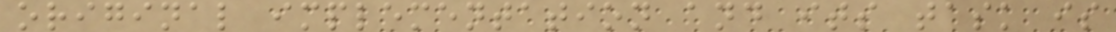original implementation and its task is
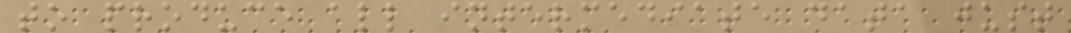to produce all intermediate data just
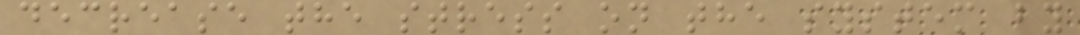decrease the stress on the system by
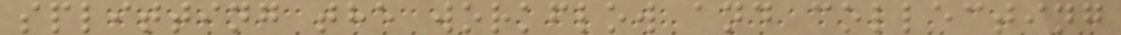splitting the workflow and collecting
